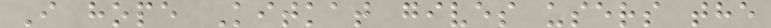I hope Kitkat gives users the
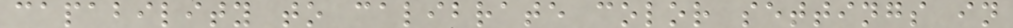capability to calibrate color settings in
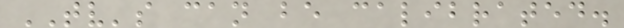TV's can be calibrated.
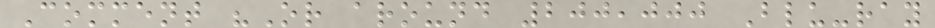Comment "Or around 200,000 Blu-ray
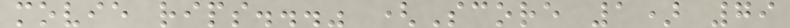movie rips..." (Score 1) 79
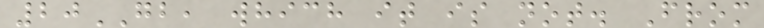20GB, which it is not. From
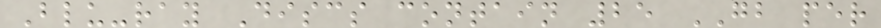Blu-ray Discs contain 25 GB per
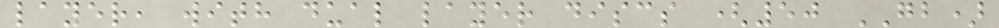layer, with dual layer discs (50 GB)
